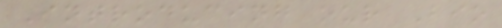Introducing our Bio
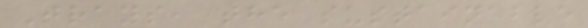Trays, the sustainable
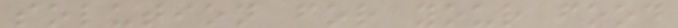solution for your food
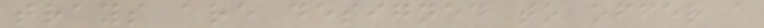trays are designed to offer a
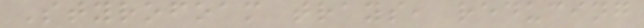Styrofoam trays, reducing
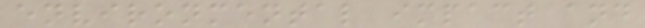environmental impact and
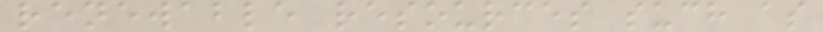renewable resources such as
